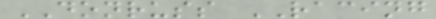DONRUSS RACING
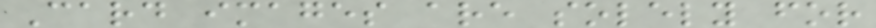Card images are solely for
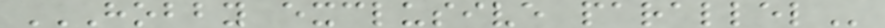HOBBY EXCLUSIVE PARALLEL
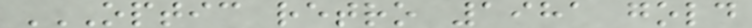OPTIC RETRO 1981 GOLD
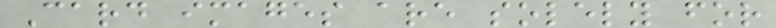Card images are solely for
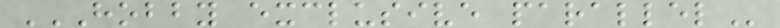HOBBY EXCLUSIVE PARALLEL
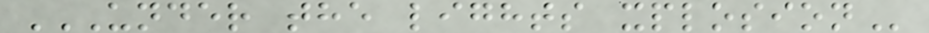UNDER THE LIGHTS XPLOSION
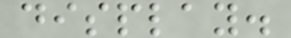display.
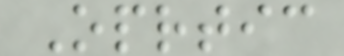Oprtic
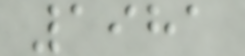1981
